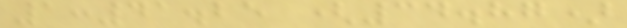1:41.25 (34.87)
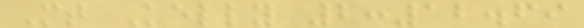Mt Kelly 2:12.69
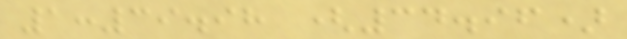1:39.98 (34.96)
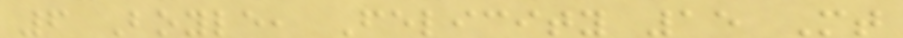6 Boyle, Felicity 15 Mt
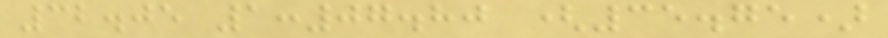32.05 1:07.80 (35.75)
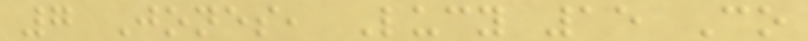7 Jones, Lucy 15 Co
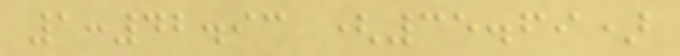1:42.93 (35.69)
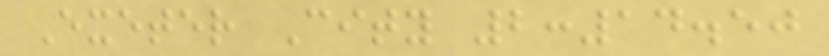Exeter City 2:14.50
